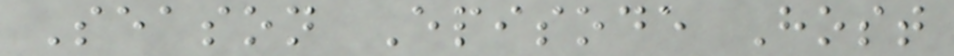Season Episode Host
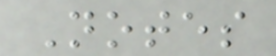Notes
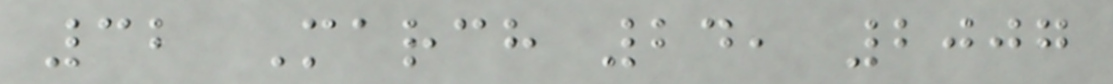32 March 24, 2007
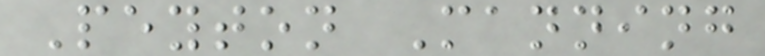Peyton Manning
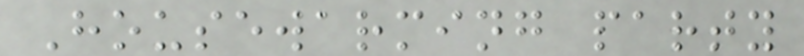Housewarming party
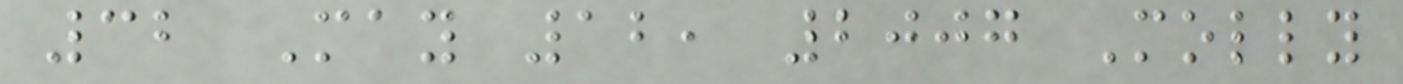32 May 12, 2007 Molly
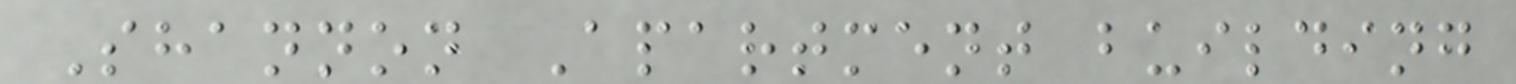Shannon Apartment building
